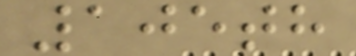105th
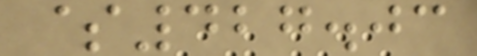$427.03
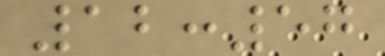12:57
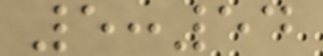5:54
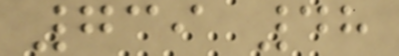739 48
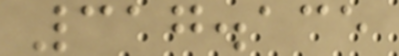317.135
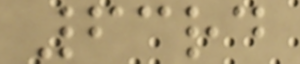63rd
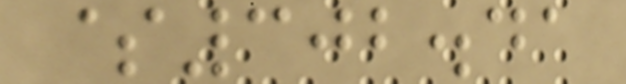$302.41
